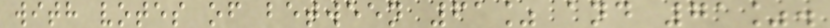with votes of between 61% and 71%.
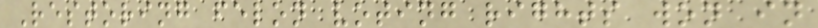Restoring felon voting rights won in
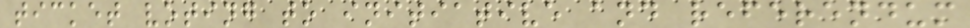ticket voting to initiative and referendum
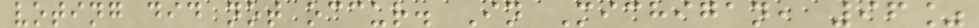voting did not occur. In Michigan, 96%
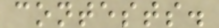contests.
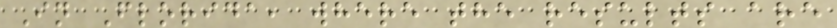In Florida, where the results are
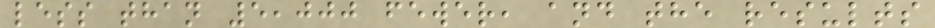less than 5,000 fewer, and the results
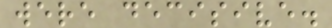were decisive.
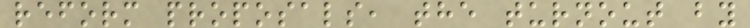reform proposals, the turnout by
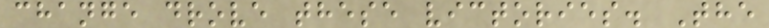change drove these victories. The
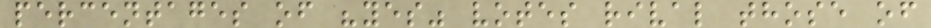percentages of "yes" votes rival those of
